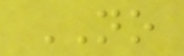NO
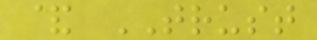& TRUST
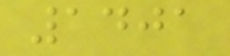1401
